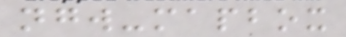ngw-mapbox
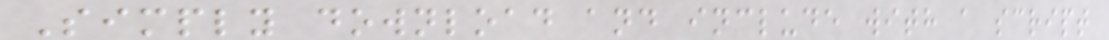Simply download and include with a script
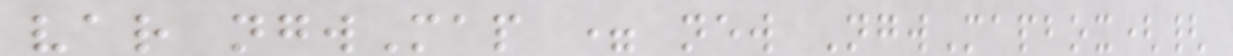var ngwMap = new NgwMapbox({
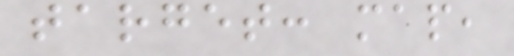target: map,
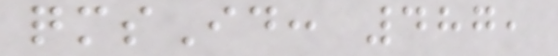qmsId: 487,
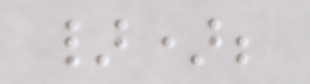});
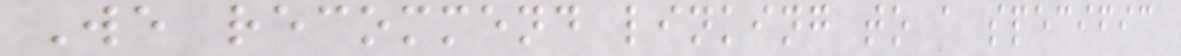We recommend linking to a specific
